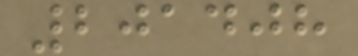201408
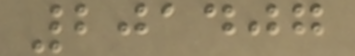201407
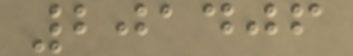201406
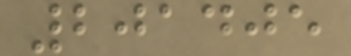201405
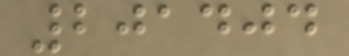201404
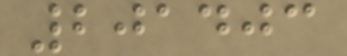201403
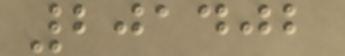201402
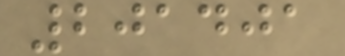201401
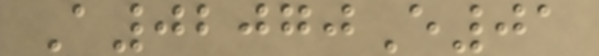A02070E01
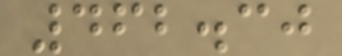462.30
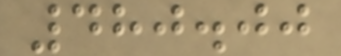480.00
